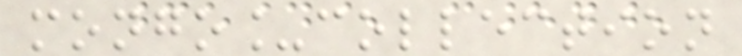mongo_collection
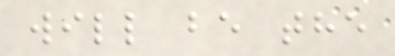will be the
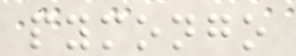pymongo
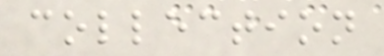collection
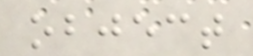object
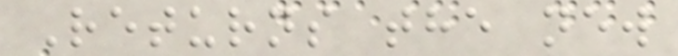Returns the new
